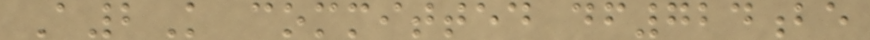A2K committed df724be
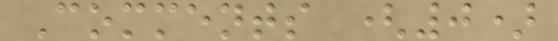Comments (0)
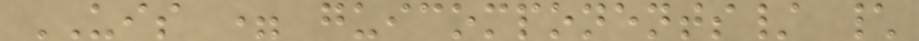UIS = guicomponents/ \
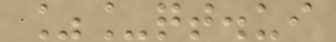%_qt.ui
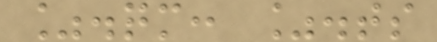%.qm: %.ts
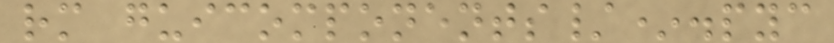rm guicomponents/*.pyc
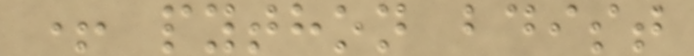+ python bdist
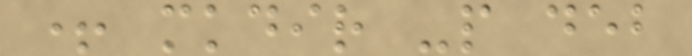+ mkdir -p deb
